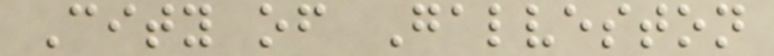City of Galveston
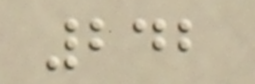242
